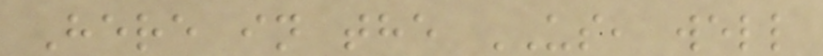Here in the US, well
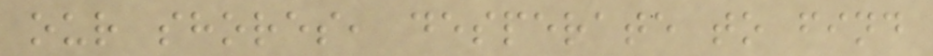our shores, desperate to find
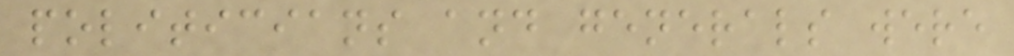politicians and generals were
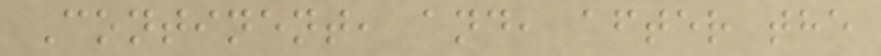Continent, and, after the
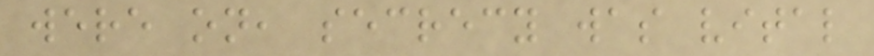were on, secrecy was vital
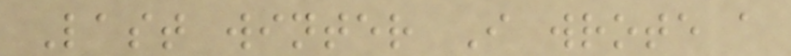Last winter I wrote a
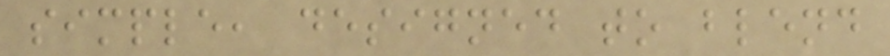simple, designed to blend
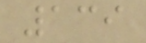139
